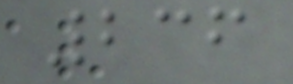236
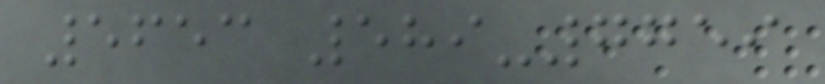5653 589-7759
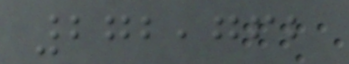272,762
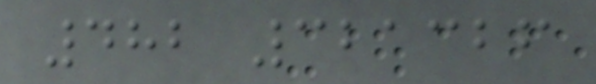482 321326
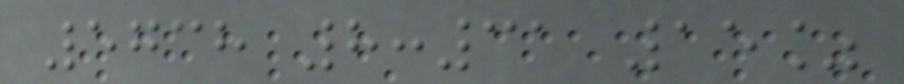5738 8:31 15%
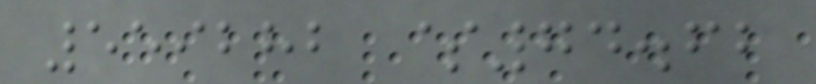559282 $74.62
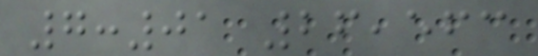7:01 26,563
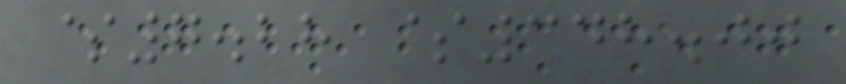$7.28 $348.00
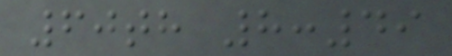60th 8:49
